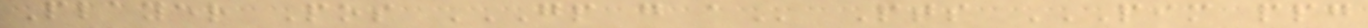Player Pos GP G A Pts PIM PPG
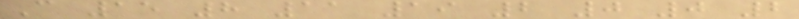C 15 8 11 19 2 0 0 2
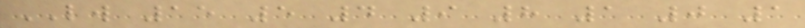LW 15 5 4 9 8 1 0 1
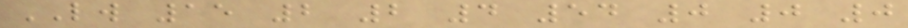LW 15 2 2 4 54 0 0 0
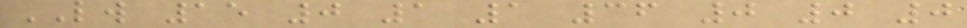LW 15 0 1 1 36 0 0 0
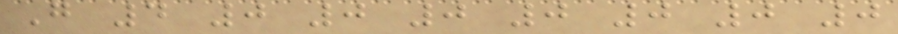G 4 0 0 0 0 0 0 0
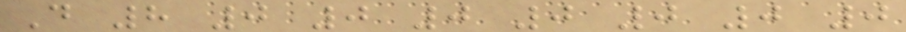D 8 0 0 0 0 0 0 0
